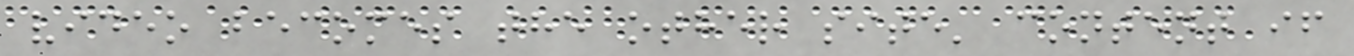video becomes the other site' content if
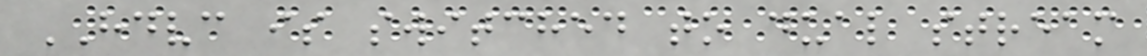HDVC is switched to dual stream
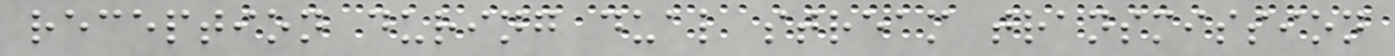reception during dual stream transmission
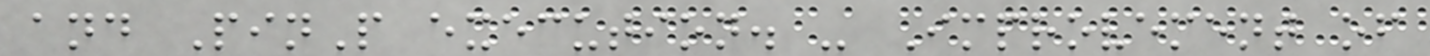and PinP execution. - Improvement of
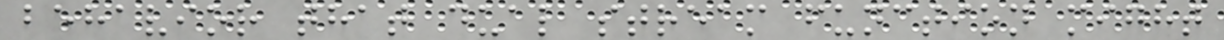behavior that dual stream function might
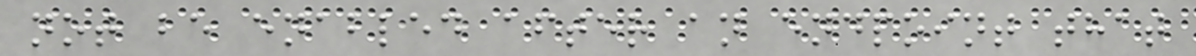not be enabled after an endpoint that
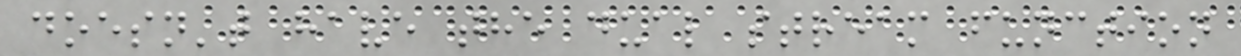doesn't have the dual stream function
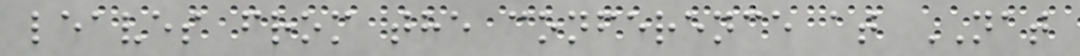leaves from the conference at NAT
